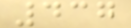437
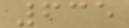635
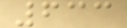633
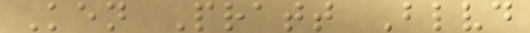Ken Pratt Blvd
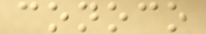conoco
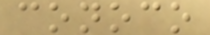conoco
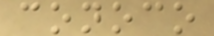conoco
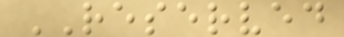RESERVED
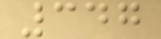347
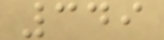349
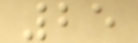25
